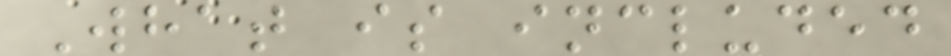What is included
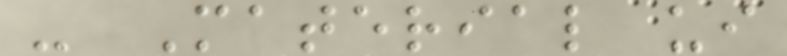- Material ui
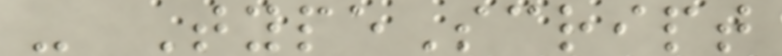- TypeScript
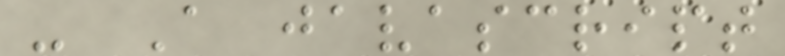- A javascript
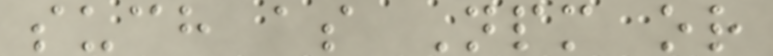such as Npm or
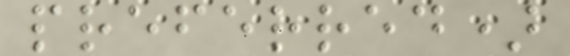preferred)
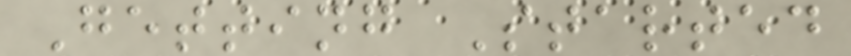Getting Started
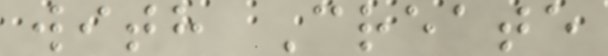with Create
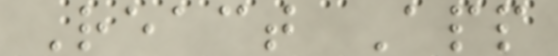React App
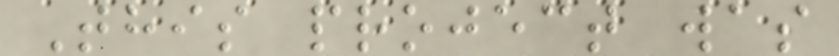This project was
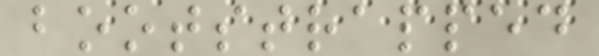bootstrapped
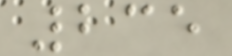235
